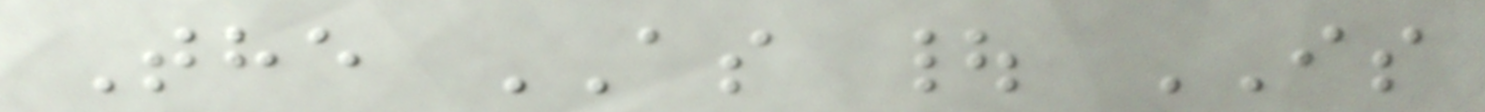The AS | IS
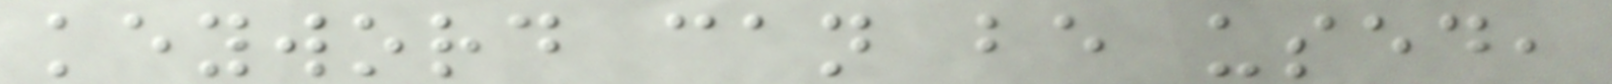keyword can be used,
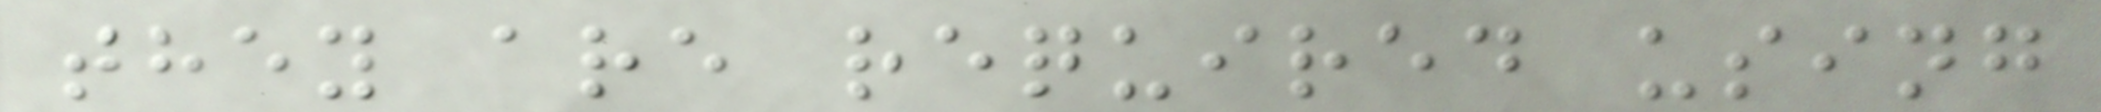they are required using
